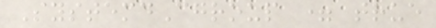SystemdCgroup = true
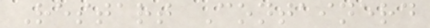Restart Containerd
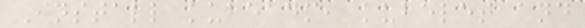Install kubeadm, kubelet and
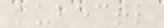kubectl
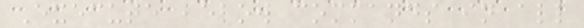Execute below commands in all
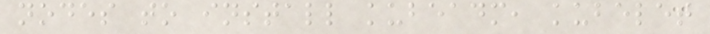nodes to install kubeadm, kubelet
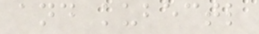and kubectl
